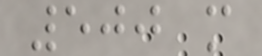500 m
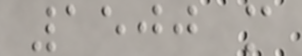1500 m
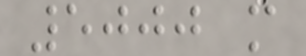5000 m
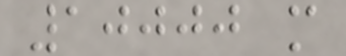10000 m
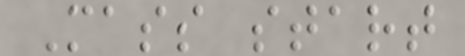Mass start
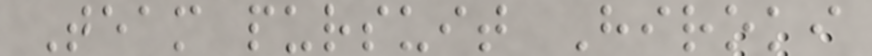Team pursuit Hiroki
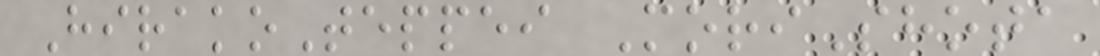HirakoTeppei MoriShota
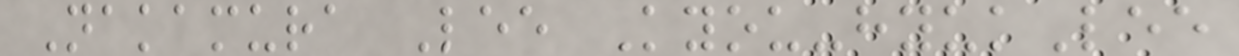Nakamura Lee Kyou-hyukLee
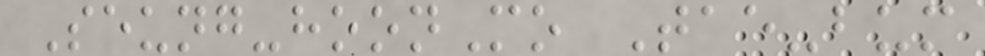Seung-hoonMo Tae-bum
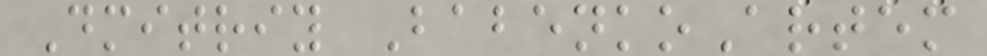Dmitriy BabenkoArtem
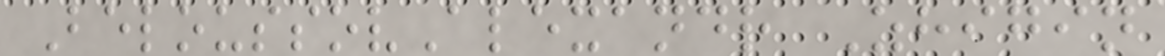BeloussovAlexandr Zhigin
